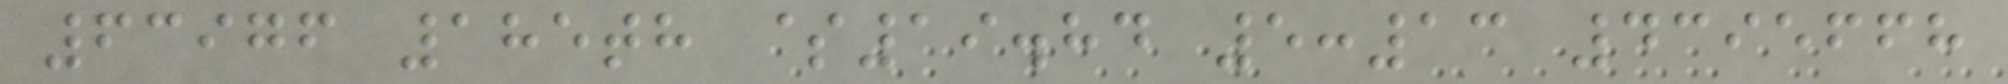63976 185th $19.84 5:13 4395668
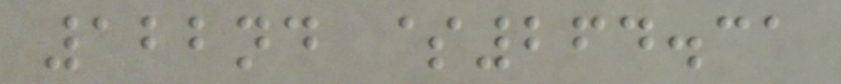122nd $264.31
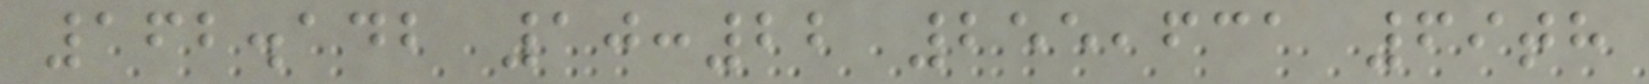162.142 10:22 255,631 69th
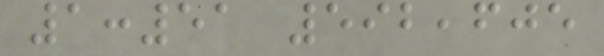1:51 592,605
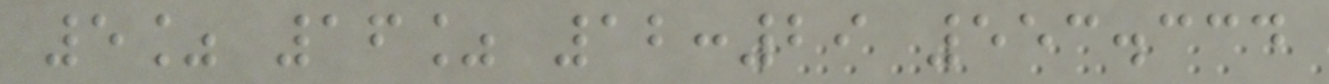5% 16% 12:29 553.334
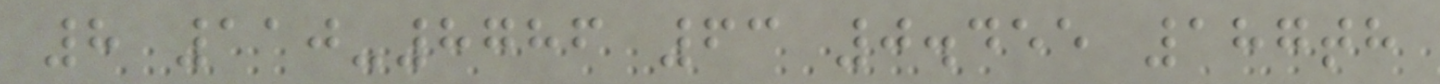8 110-8786 63 0.455 187th
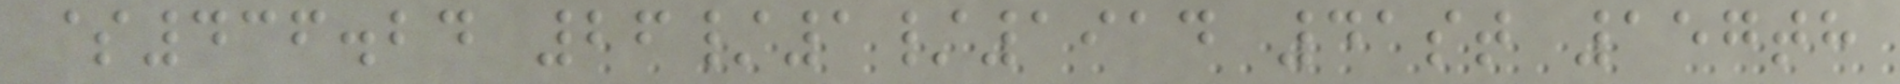$436.24 26/1/1914 41st 157th
